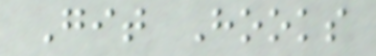Git Hooks
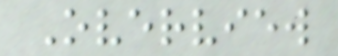Overview
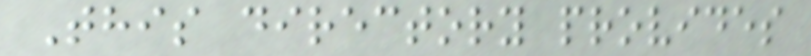This directory provides
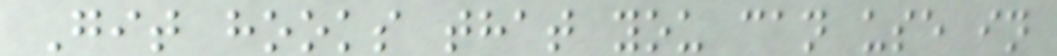Git hooks that you can use in
